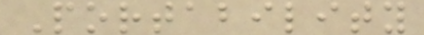Portability
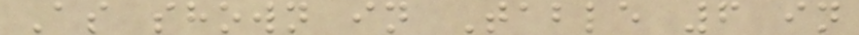As shown in Table 6 in
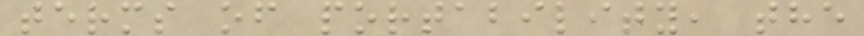terms of portability, the
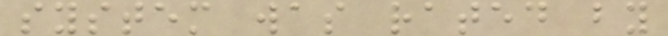system was rated by
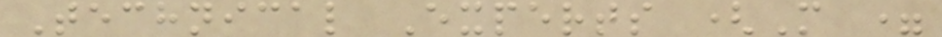Technical Experts (M =
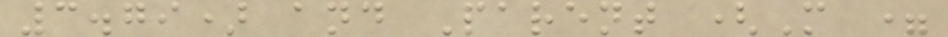3.79) and Parent (M =
